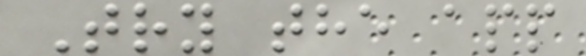Try the app
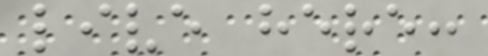live here:
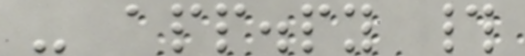- app.py #
